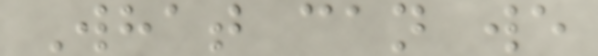What can we
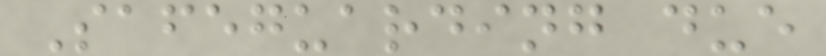Safeguarding due
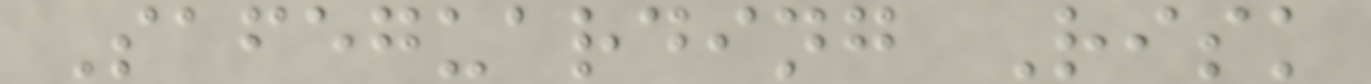Safeguarding Risk
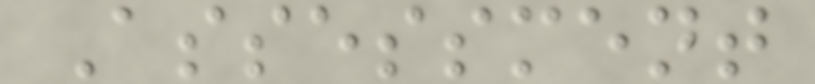Assessment
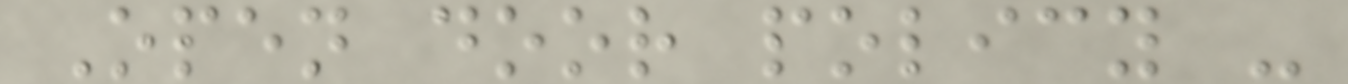Open door policy -
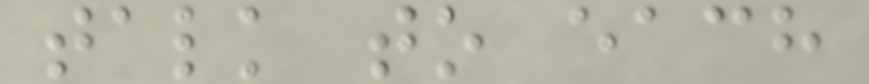talk to each
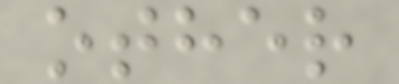other
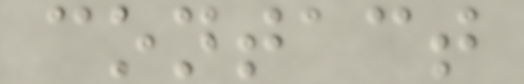contact
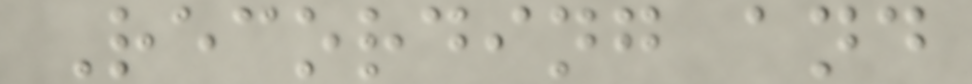Recording and
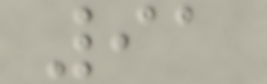91
